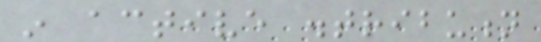in active distribution
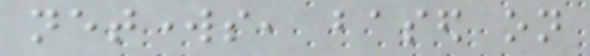networks, based on
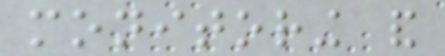monitoring and
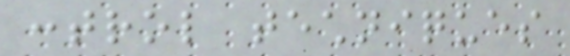control techniques
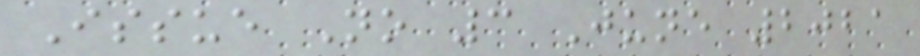Issue No 3 June 2021
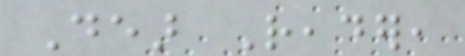Dear Reader,
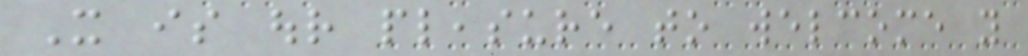It is our pleasure to welcome you
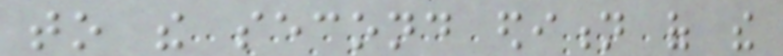to the second edition of the
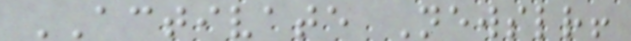ACTIVATE Newsletter!
